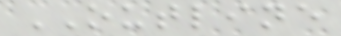OUTLINE
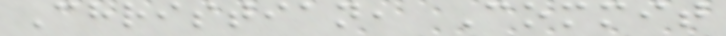Christian, Commit
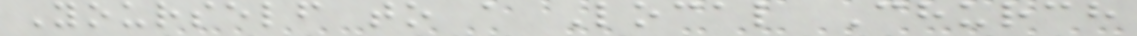Yourself to a Local Church
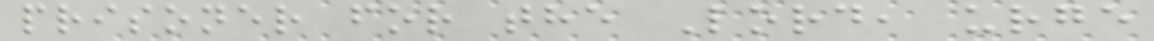prisoner for the Lord, urge
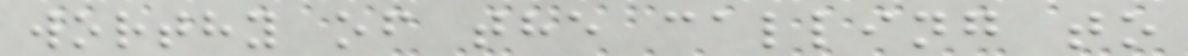worthy of the calling to
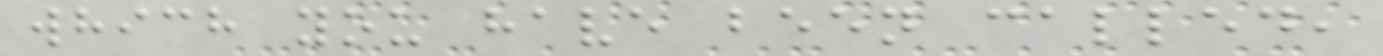which you have been called,
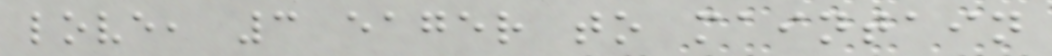love, 3 eager to maintain
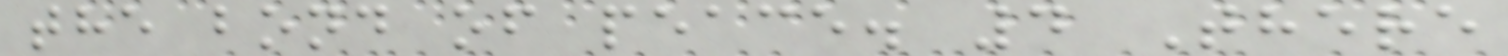the bond of peace. 4 There
